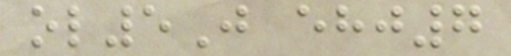ol5J ehj7
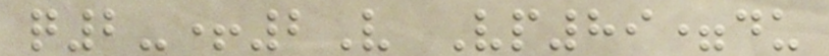q2-+2V Vp89=du
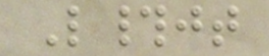L#jt
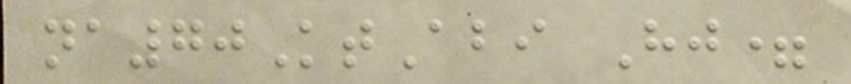na70KtAbi Hj=
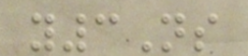y3Ns
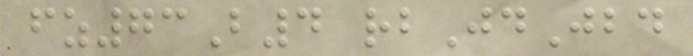fz73B4 rbJdJbd
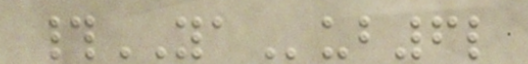#YAub6l
